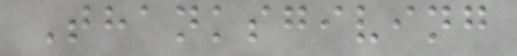Thanksgiving
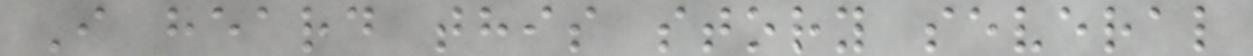I heard this story several
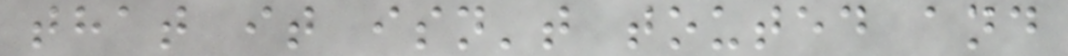that it isn't touted and
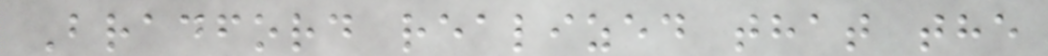Bradford realized that the
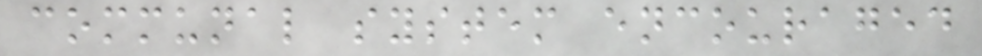communal system encouraged
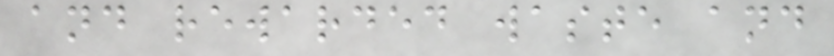and rewarded waste and
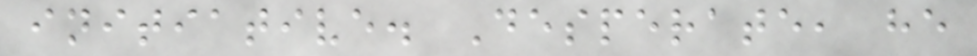initiative. Desperate, he
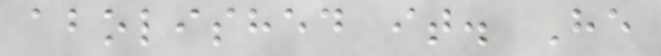abolished it. He
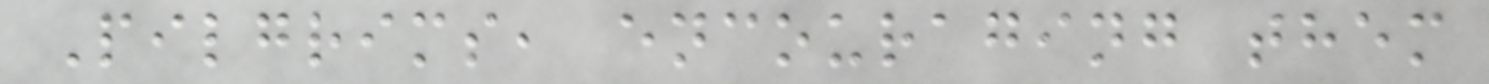Pilgrims, encouraging them
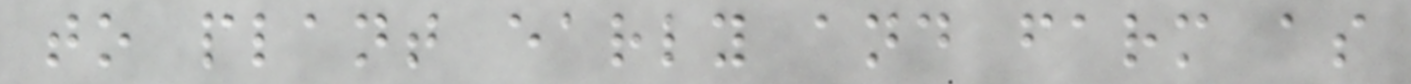to plant early and farm as
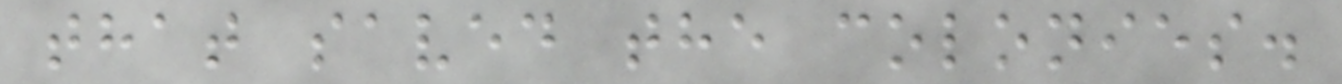that saved the colonies.
